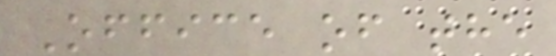Office of the
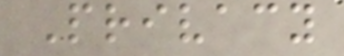Privacy
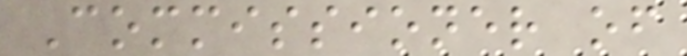Commissioner of
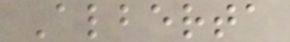Alberta
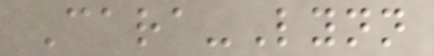Cara-Lynn
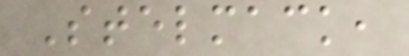Stelmack,
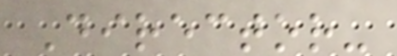Director-
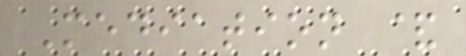Mediation &
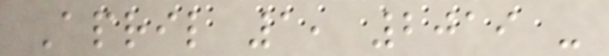April 1, 2019 -
